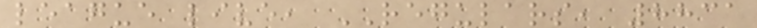league live, REGULARS, 8831
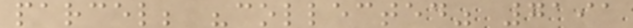parcel; "collected" 7191
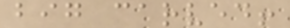big carved!
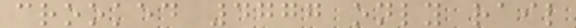crooked 4777 only rail
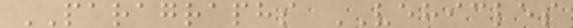PARAGRAPHS VEHICLES
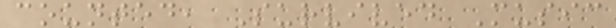counted, Survived Music
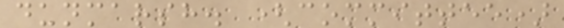dunmarsh. (committee)
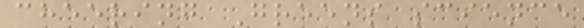cheering Greens science
